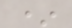*
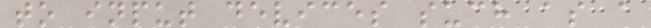to input devices such as a
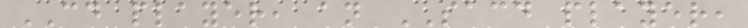CD player, an SACD player,
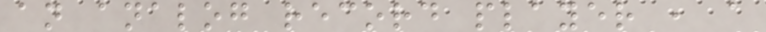an analog record player , a
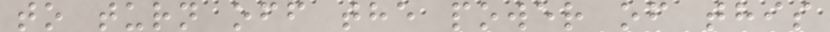to turn off the power of this
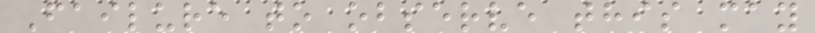Failure to observe this may
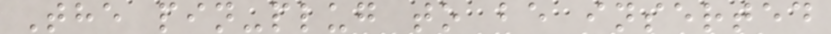The pin-plug to be inserted
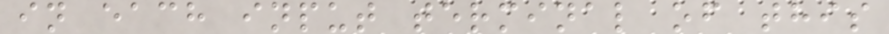in each input terminal of this
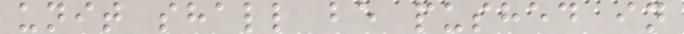unit shall be pushed in
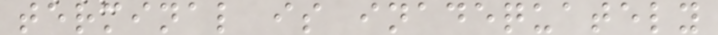terminal is inadequately
